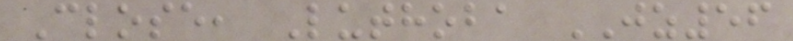Close, Luthoba JZ56
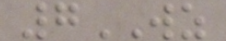7WZ
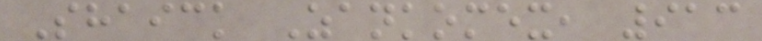Shaick Zankomex, 913
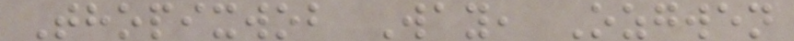Thopixwob Way, Ozgwen
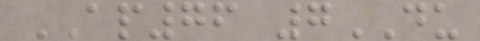AP76 7DU
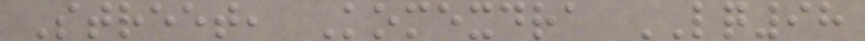Street, Komexdra LQ98
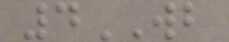4WB
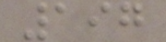197
